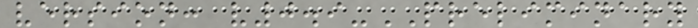version: v0.9-PRELIMINARY
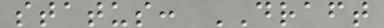status: DRAFT
